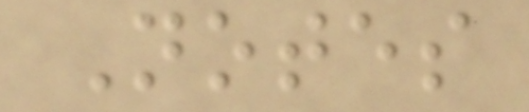Notes
